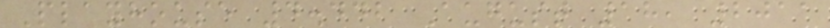Playhouse 4.442 August 18, 2011
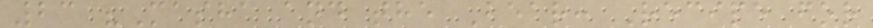23 "Masha and the Bear: Recipe for
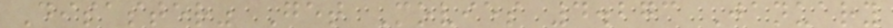Disaster" Get Movies 4.273 January
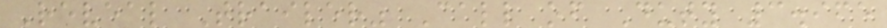Reveal Trailer" Call of Duty 3.965
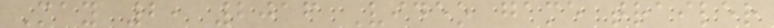May 2, 2016 Video game trailer
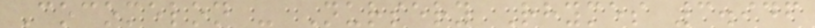Cocomelon - Nursery Rhymes 3.946
